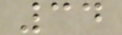34
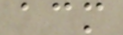acm
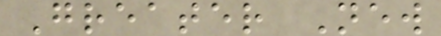Greater New
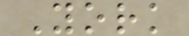York
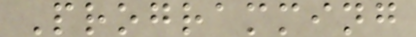Programming
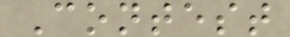Contest
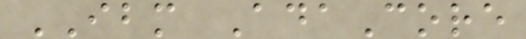IBM AdaCore
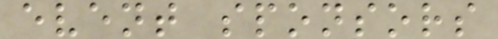event sponsors
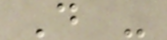D -
